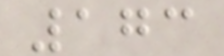173
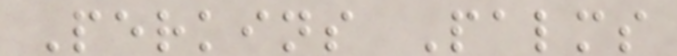Perkins Palms
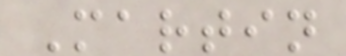Martin
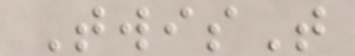TwisT
